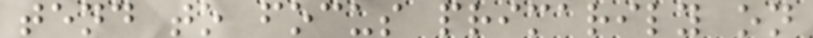tend to focus primarily on
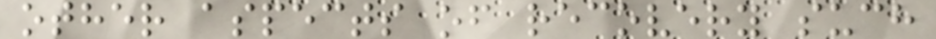other aspects of recovery such
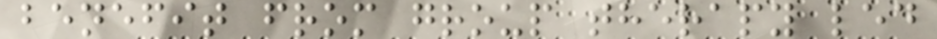benefit from group therapy led
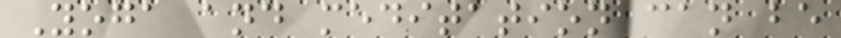Yoga and meditation can be
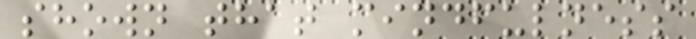shown that mindfulness
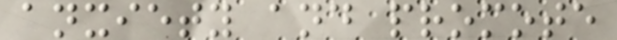anxiety and promote
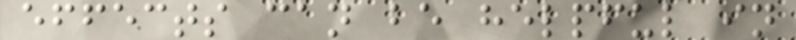effects can be helpful in
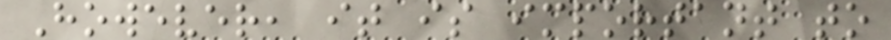However, it is important to
